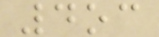4oc
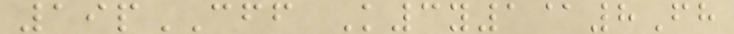19pCFF K3y1@8Fh
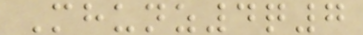Mhunz4q7
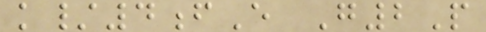k/4fE G2P
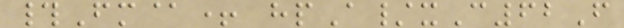#Fm@+ hpA/xC62F
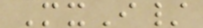MxI/
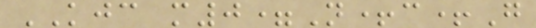KJC m0=N+c+G
